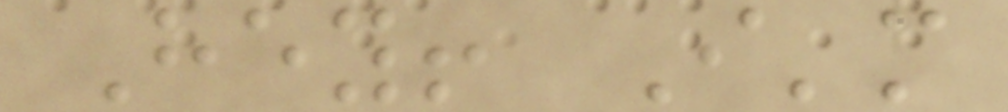Hey! I'm
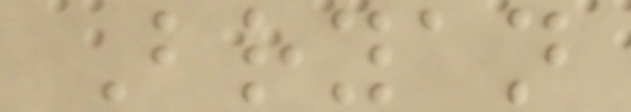Bryan
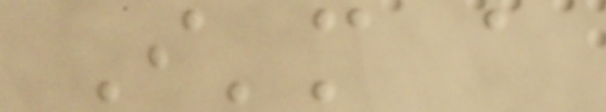I'm a
